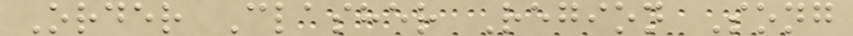Order Clasher Region Song
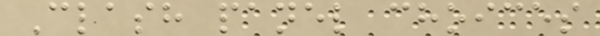Clash panel choices
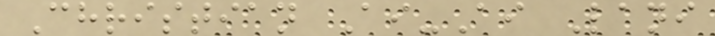Christian Ai-Ai Lani
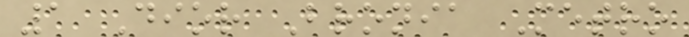1 Dior Bronia Metro
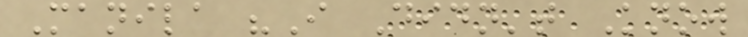Manila "I Didn't Know
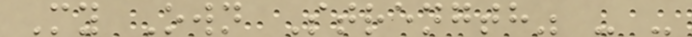My Own Strength" - -
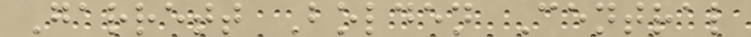Garrett Bolden Central
